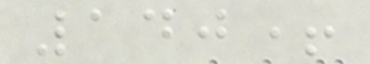140+
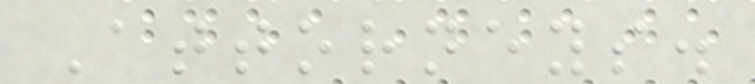Attorneys.
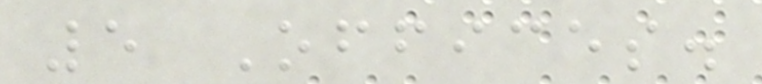5 Offices.
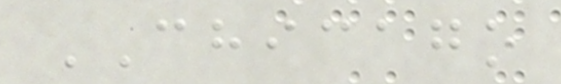CHICAGO
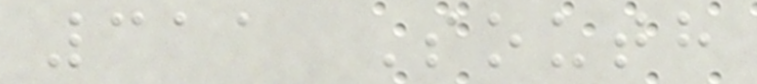311 South
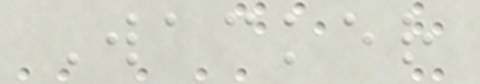Wacker
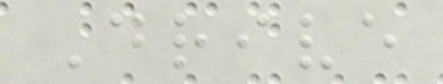Drive
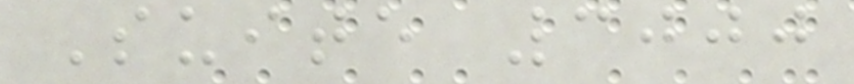Suite 3000
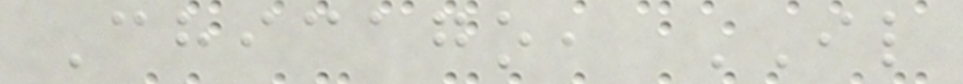Chicago, IL
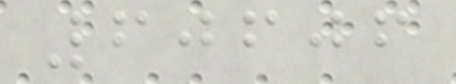60606
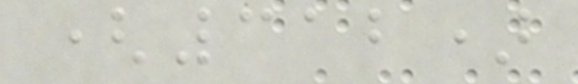(312)
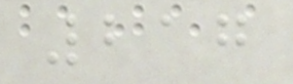217
